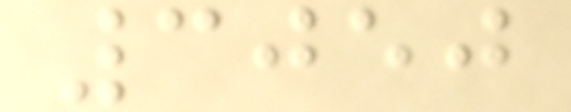3050
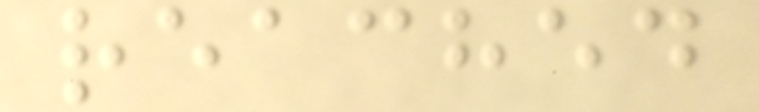reached
